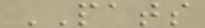PATS
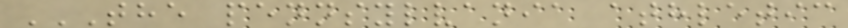THE PENNSYLVANIA ATHLETIC
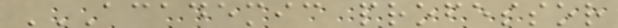ACADEMIC PROFESSOR
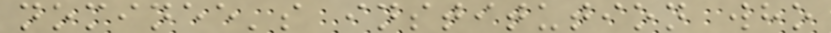nominee's institution who
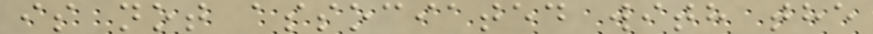is not associated with the
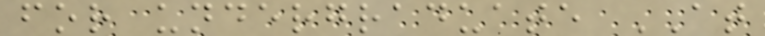for undergraduate AT
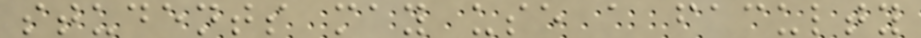students may use a faculty
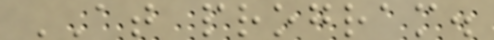AT program.
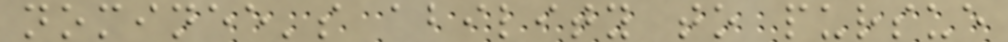nominee's ability to pursue
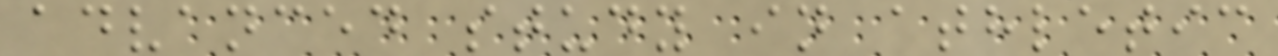advanced study in athletic
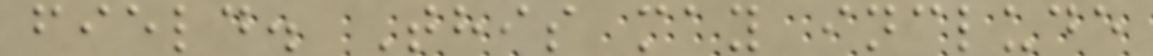field. This may include
